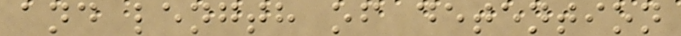and length of detention
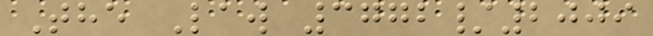The Law 3772/2009
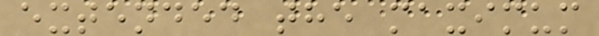extended the maximum
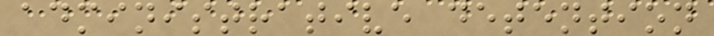administrative detention
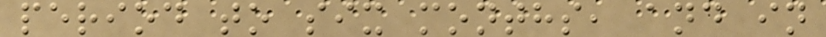period to six months, and in
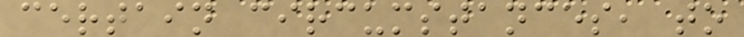certain circumstances, to
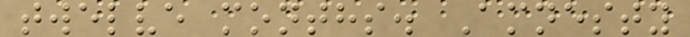twelve months. Amnesty
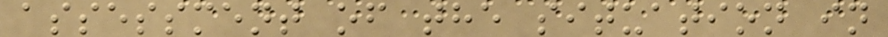assessment of the situation in
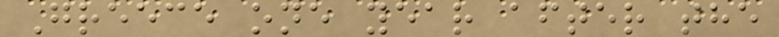Greece one year after the
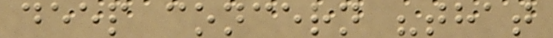deep concern "that
